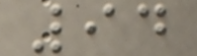94
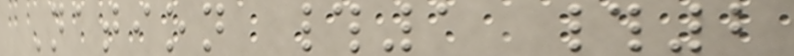Nation #1 #2
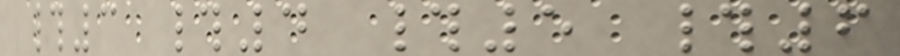#3 #4 #5 #6
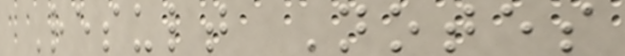Result Notes
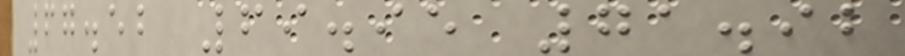67.52 69.95 71.92
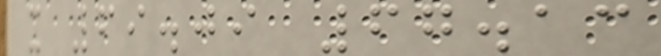x 69.09 67.13
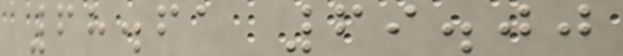68.61 69.00
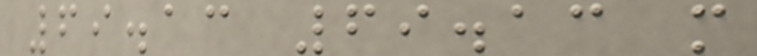69.13 69.13 m
